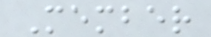Member
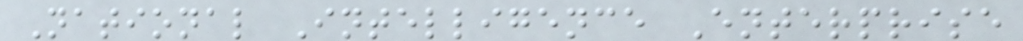National Intelligence Enterprise
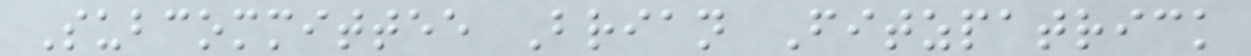Subcommittee Brian Fitzpatrick
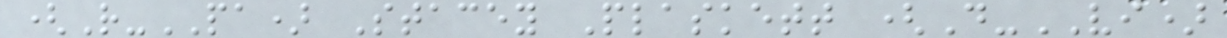(R-PA) Stacey Plaskett (D-VI)
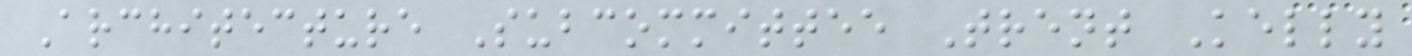Architecture Subcommittee Trent Kelly
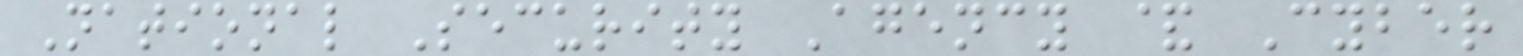National Security Agency & Cyber
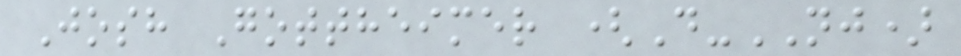Josh Gottheimer (D-NJ)
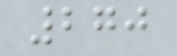270
